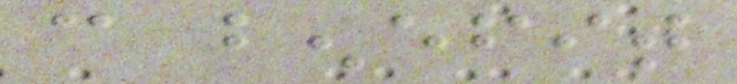can benefit
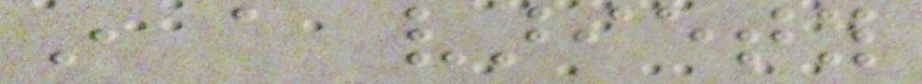in a variety
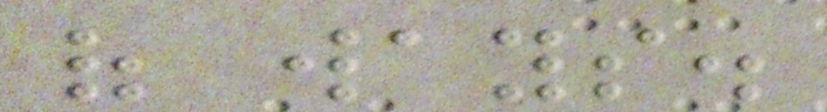of ways.
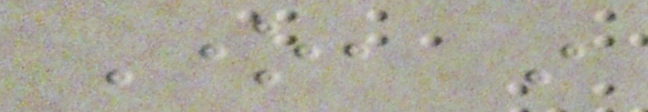One, in
